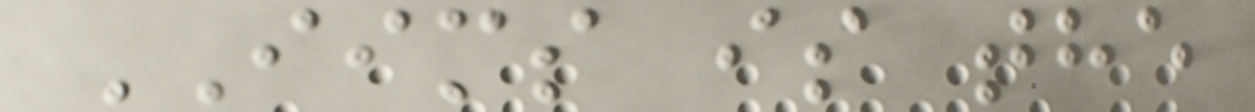IIMS is the
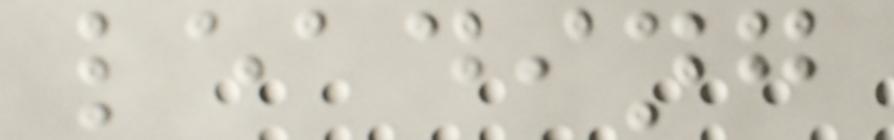leading
